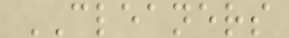CLEANERS
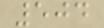504
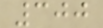300
